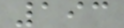193
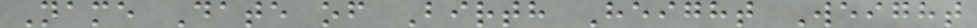Name Date of Birth Height Weight
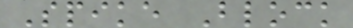Spike Block
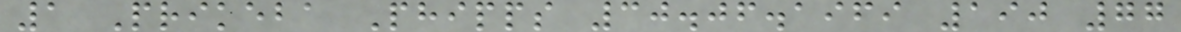1 Prikeba Phipps 30.06.1969 190 77
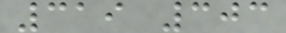319 303
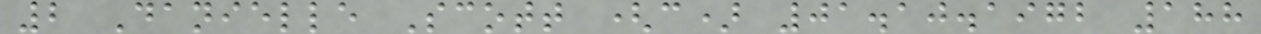2 Danielle Scott (c) 01.10.1972 188
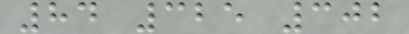84 325 302
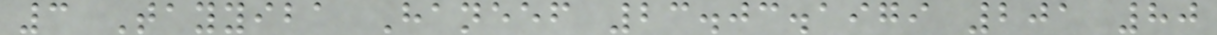3 Tayyiba Haneef 23.03.1979 201 80
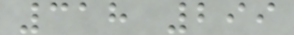318 299
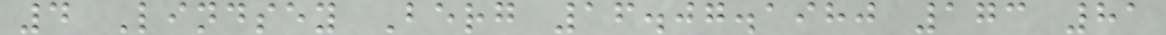4 Lindsey Berg 16.07.1980 173 81
